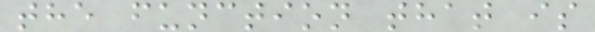the function that is
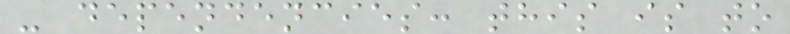- dependencies: this is to
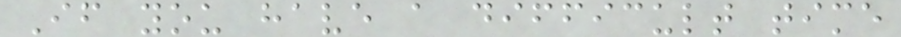If you have a difficult time
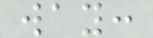way:
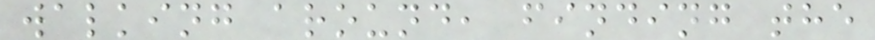walking around, finding the
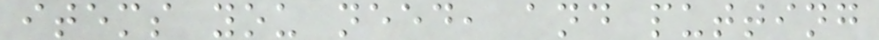items you need, and putting
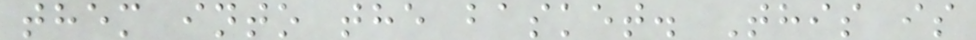them into the basket. This is
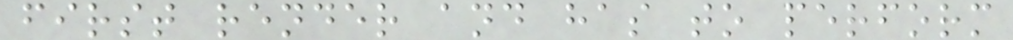first render and has to perform
